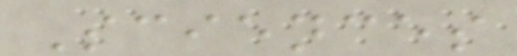Sciences
